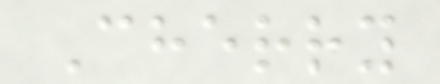Cherry
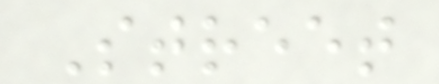Street
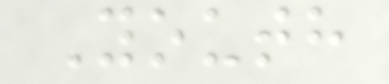Youth
